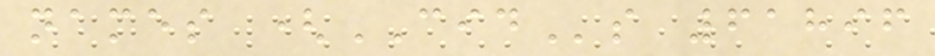names (CIDs 61896
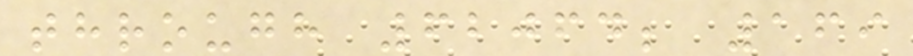through 62064; 169
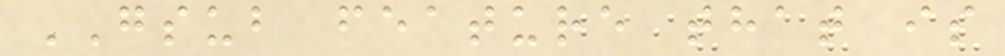GSUB feature that is
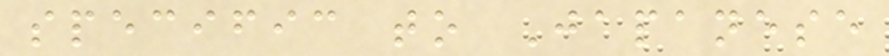specific to Japanese
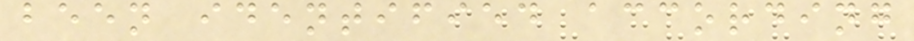been identified according
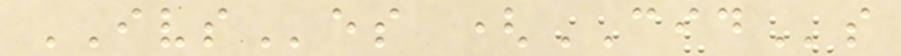IVSes (CIDs
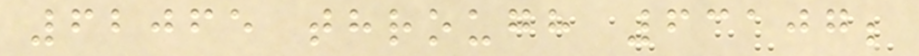62065 through 63107;
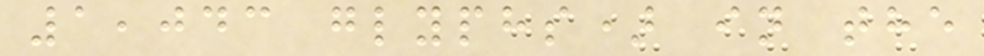1,043 glyphs) in the
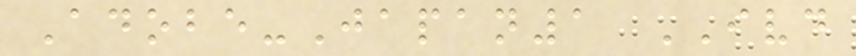Adobe-Japan1 IVD
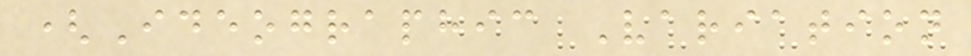(Ideographic Variation
